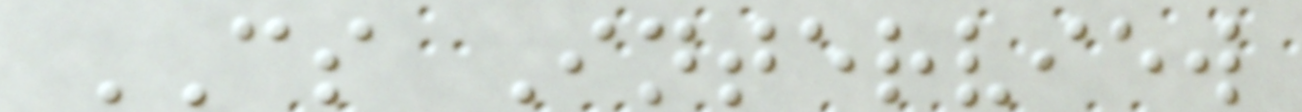CS Interview
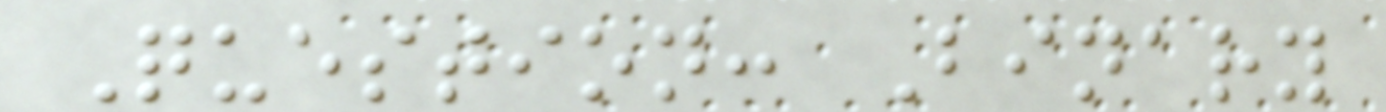Question: Binary
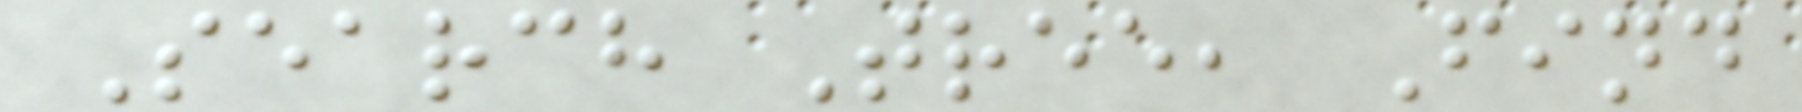Search Tree, Find
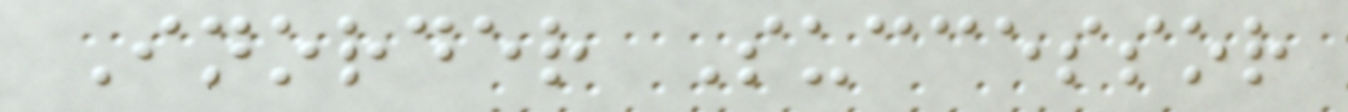Inorder Successor
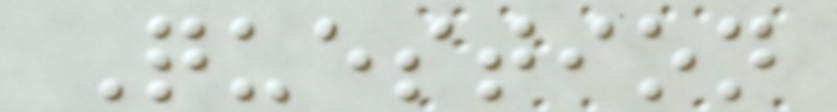Question
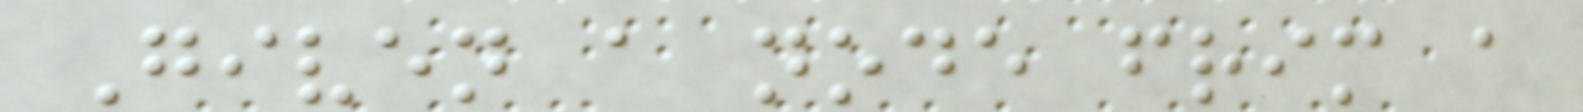Given a node frim a
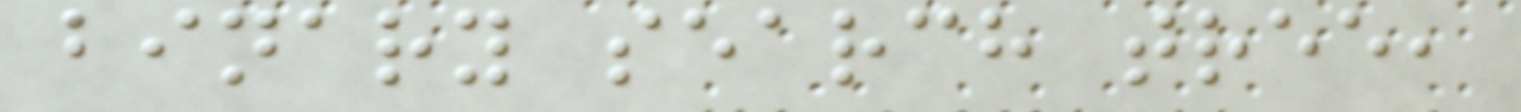binary search tree,
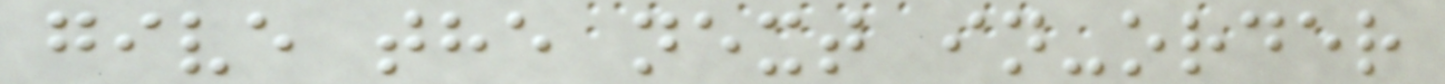give the next in-order
